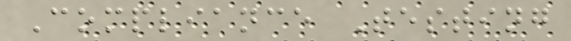Compliance Testing
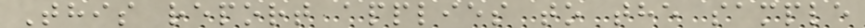This report applies to the sample
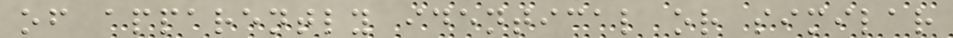of apparently identical or similar
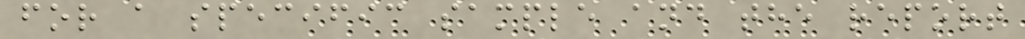for a specific sample and the report
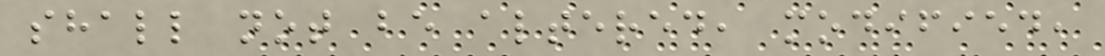shall not be altered, modified,
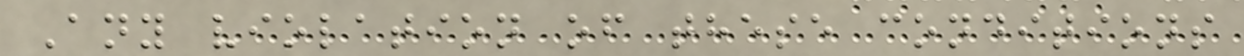Any violation of these conditions
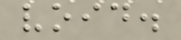void.
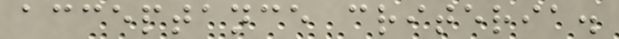acceptance criteria.
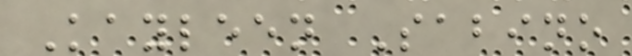Kayleen Sabino
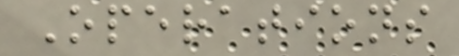Operations
